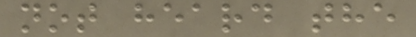not heard the
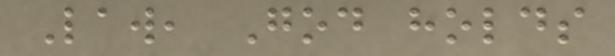Law, God holds
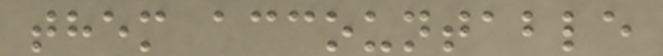them accountable
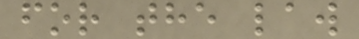for the law
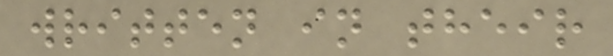written in their
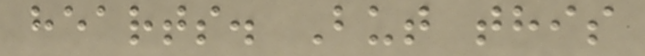hearts. But this
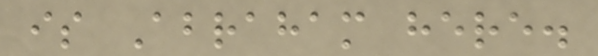is Abraham here.
